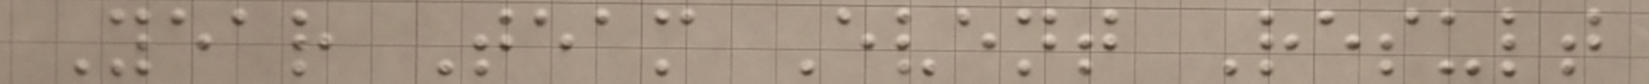Year Team Event Result
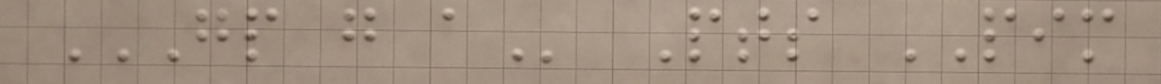GP G A Pts PIM
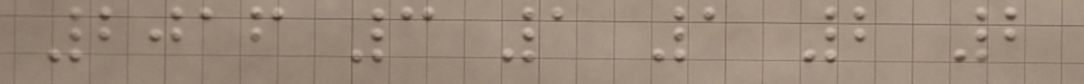2016 3 1 1 2 2
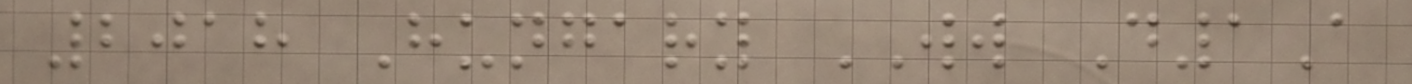2018 Hungary WW D1A
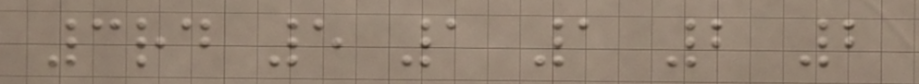3rd 5 1 1 2 2
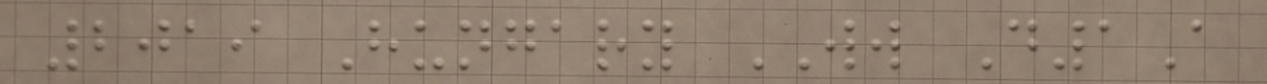2019 Hungary WW D1A
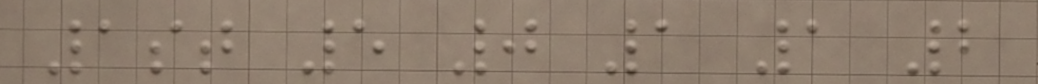1st 5 0 1 1 2
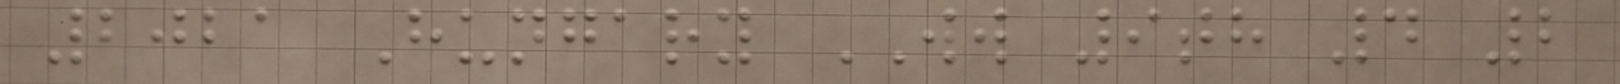2021 Hungary WW 9th 4 2
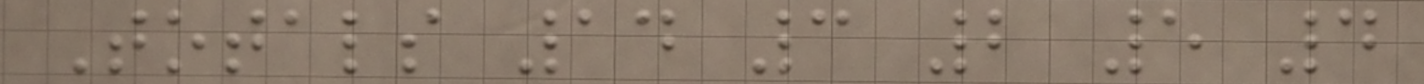Totals 14 3 2 5 4
